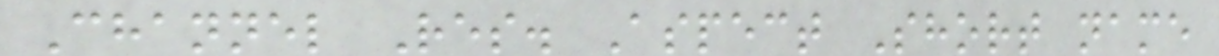Channel Res. Aspect Short name
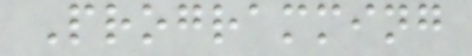Programming
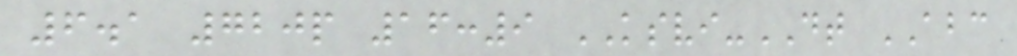6.1 720p 16:9 KSVI-DT ABC
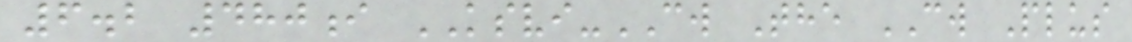6.2 480i KSVI-CW The CW Plus
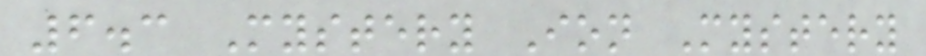6.3 Mystery Ion Mystery
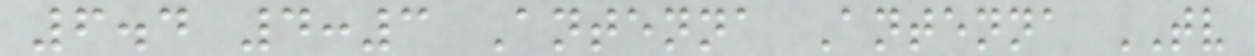6.4 4:3 Antenna Antenna TV
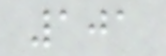101
